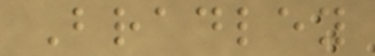Bradley
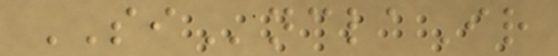SInclaIr
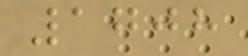1708
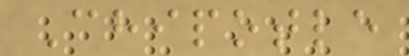Chipotle
